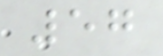57
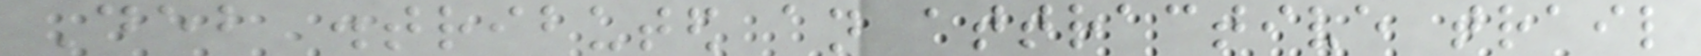Deb distributed an attractive trail
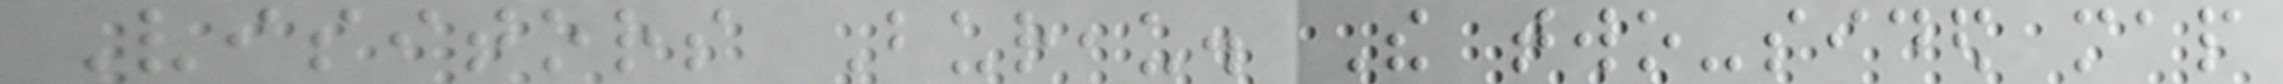Visitors Bureau. The two-sided map
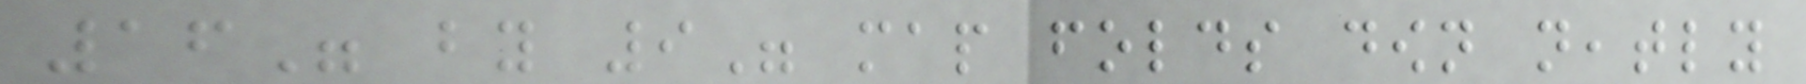16" by 9" map folds down neatly
